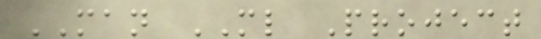MAN ML Project
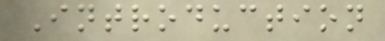Introduction
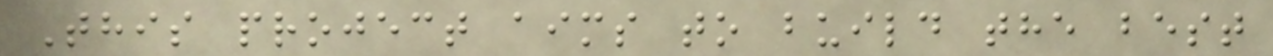This project aims to build the best
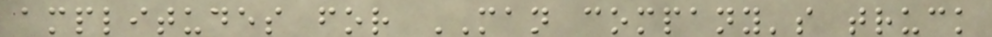amplitudes for MAN company's truck
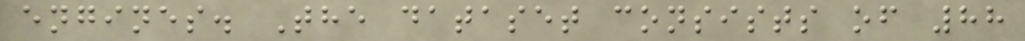engines. The dataset consists of 88
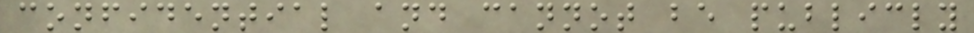confidential and cannot be publicly
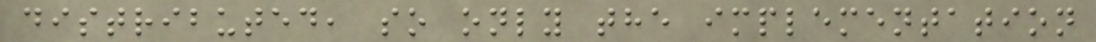distributed, so only the implementation
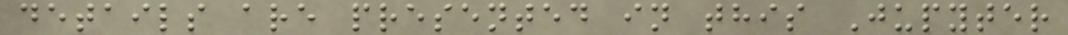details are presented in this Jupyter
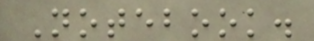Notebook.
